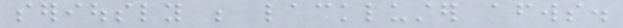seriously be lackluster afterwards.
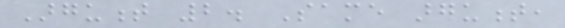Argument 2. Same argument,
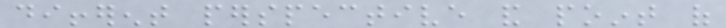different perspective and point of
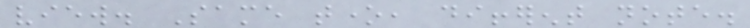view. Same tone, different note.
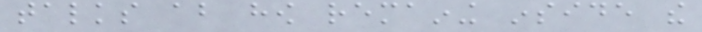talks about how remaining inside the
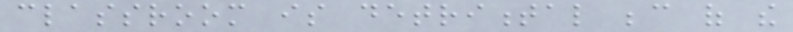classroom is detrimental because of the
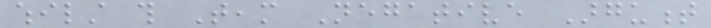whilst this Team Negative Argument
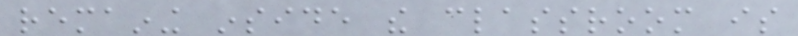remaining inside the classroom is
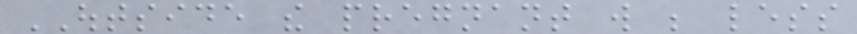OUTSIDE the pregnant will be less
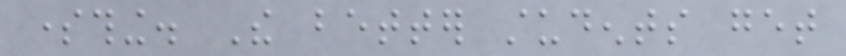something. The better students get
